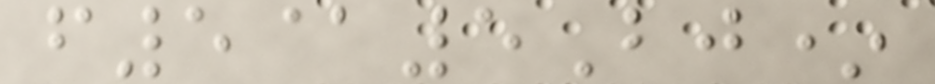f5@5Bj*
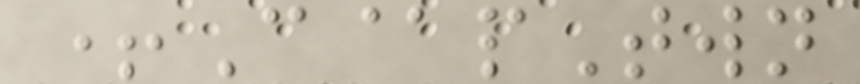+C@pTwn
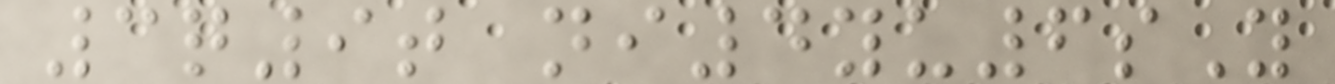3q9t ni4yu6sY
